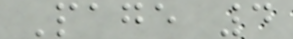Page 4
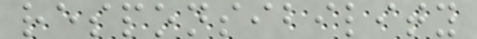responsibility
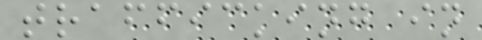trafficking in
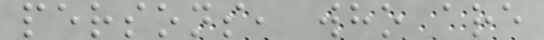persons, who are
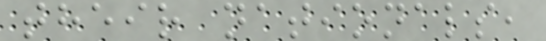their nationals,
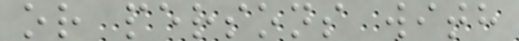or persons with
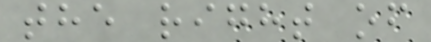the right of
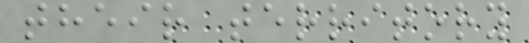their territory
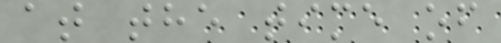at the time of
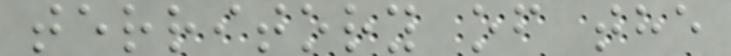territory of the
